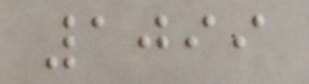1099
